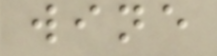wine
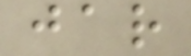jar
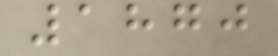1870
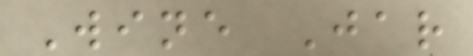Wine Jar
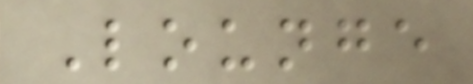Lounge
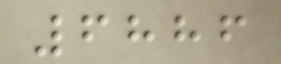6886
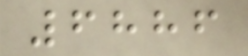6886
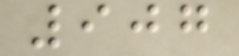907
